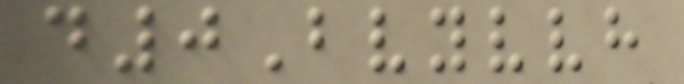d0Bvyvvh
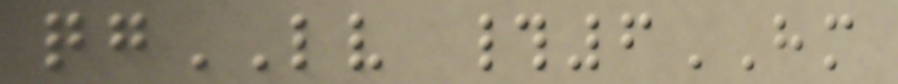qgLV #6HM
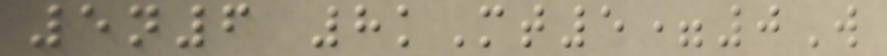5n6 8kMt5=0W
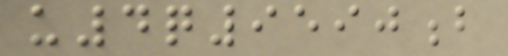u4q9590b
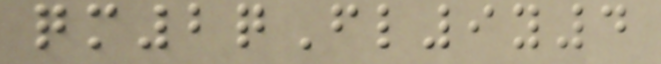qm2qFl9y4
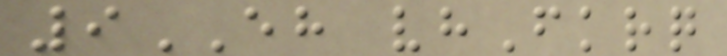9EH vhFkrq
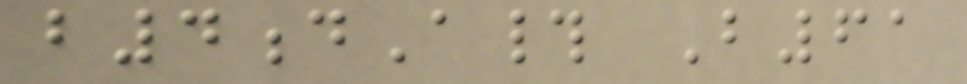b4dA# B61
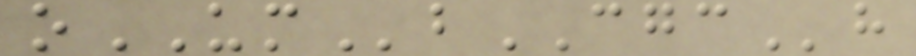oUMbCGCh
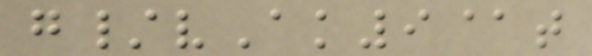g/vAk9@t
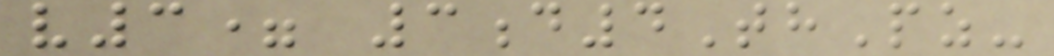v3= 3d4ThPz-
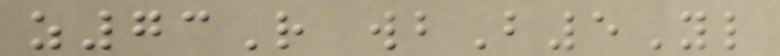z73R wbB5Yl
